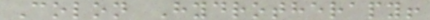Colon Hydrotherapy!
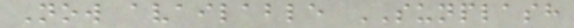Now available SUNPLASH
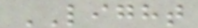LIGHT
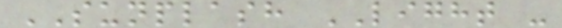SUNPLASH LIGHT -
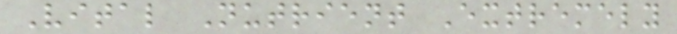Vital Nutrient Extremely
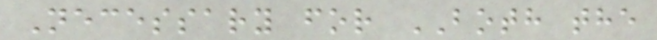Necessary for BOTH the
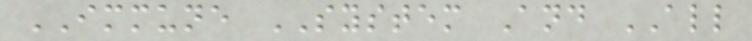IMMUNE SYSTEM And ALL
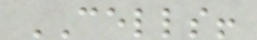CELLS!
